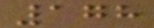178
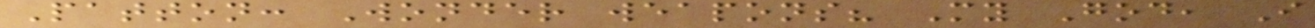Patton: Wonder weapons? My God, I
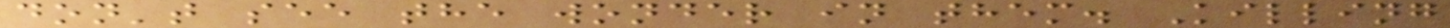don't see the wonder in them. Killing
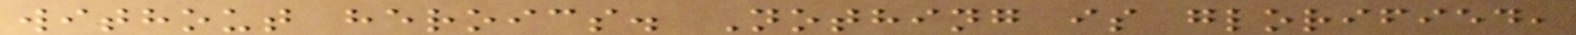without heroics. Nothing is glorified,
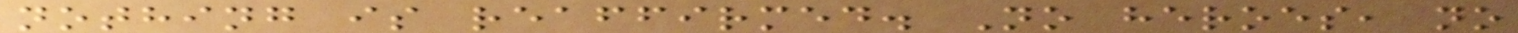nothing is reaffirmed. No heroes, no
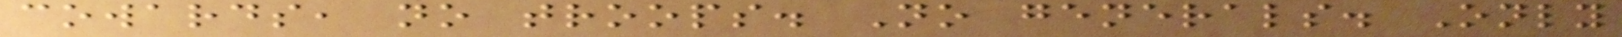cowards, no troops. No generals. Only
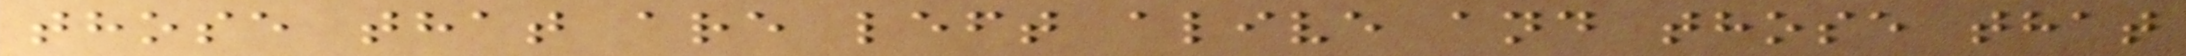those that are left alive and those that
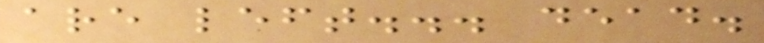are left... dead.
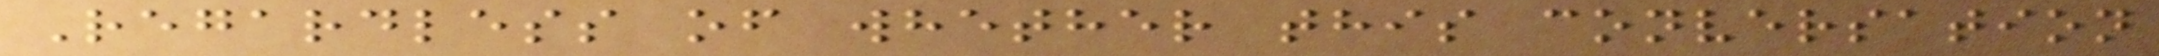Regardless of whether this conversation
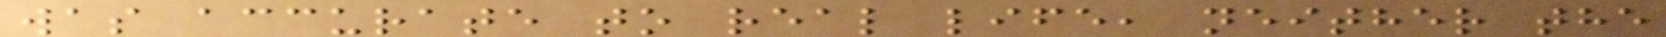was accurate to real life, neither the
